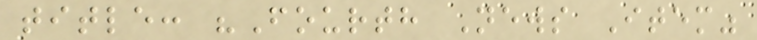title: "Fourth News Item"
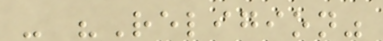- "Religion"
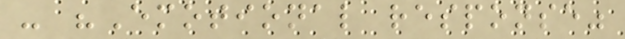- "Emotional response"
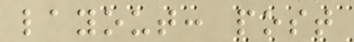layout: post
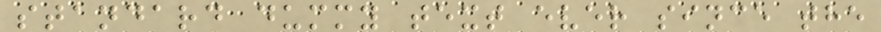standard dummy text ever since the
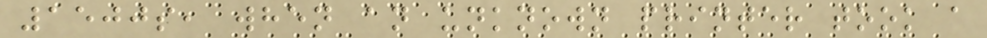1500s, when an unknown printer took a
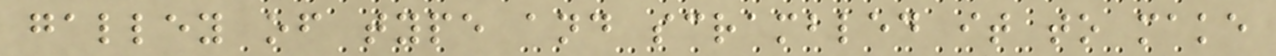galley of type and scrambled it to make
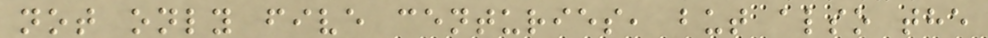not only five centuries, but also the
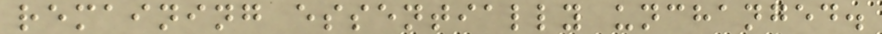remaining essentially unchanged.
